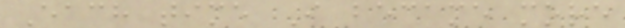Each time I became more
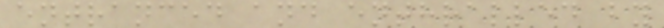entranced and enthralled by
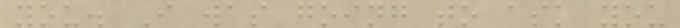you. I was going to ask you
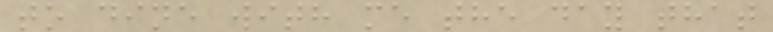to dine with me the day that
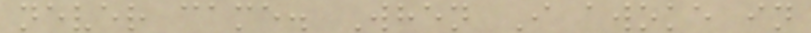never came. When I awoke in
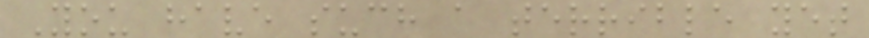You have such a terrible yet
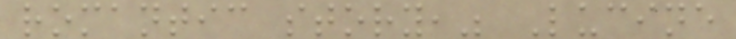romantic story," Lucine
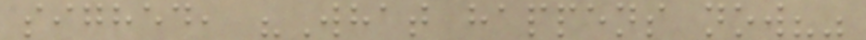sighed, "What happens now?"
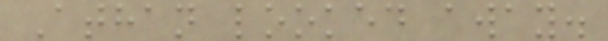Athan looked away.
